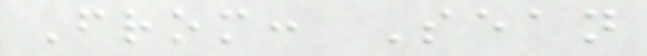From: Sean
